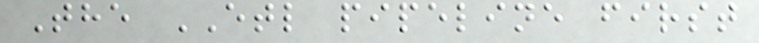The ETL pipeline first
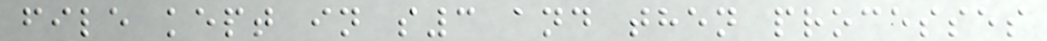file kept in s3 and then processes
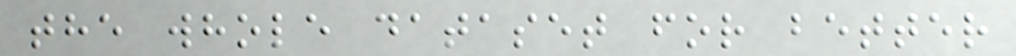the whole dataset for better
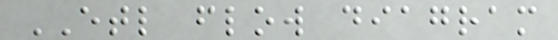ETL flow diagram
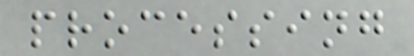processing
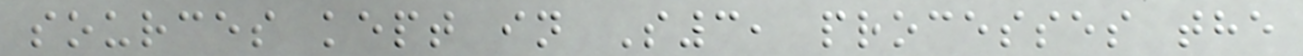sources kept in S3, processes the
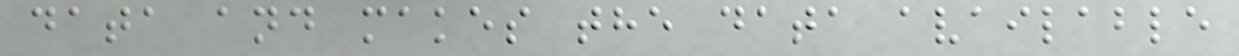data and makes the data available
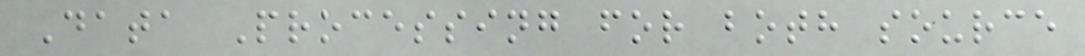Data Processing for both source
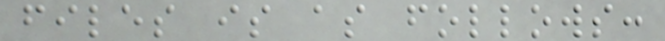files is as follows:
